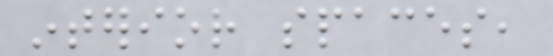interior spaces,
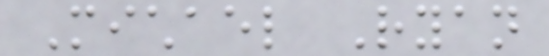Michael Ryan
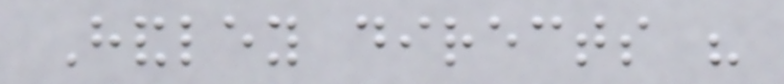Handley directs his
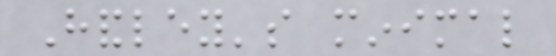Handley's minimal
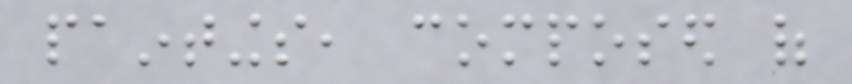paintings, composed of
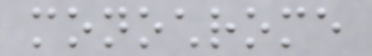monochrome
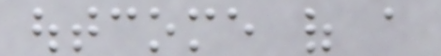outcome of a
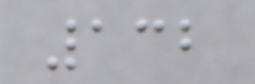132
